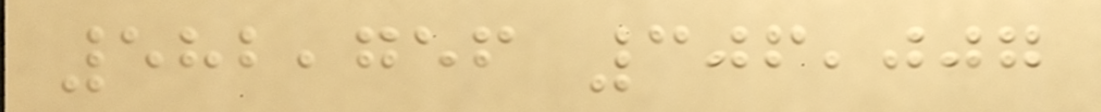582,756 306,007
